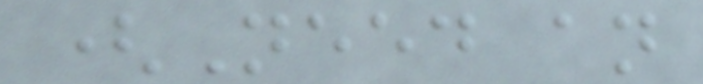(Need an
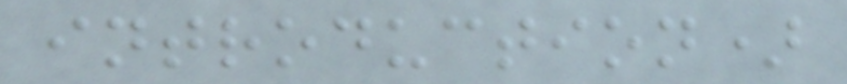introduction)
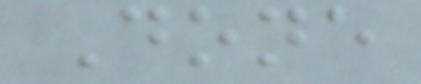Done
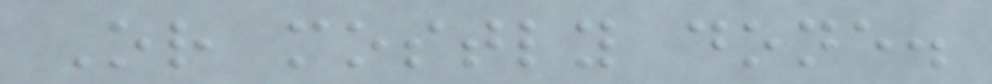Or mostly done.
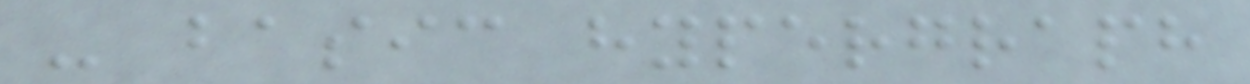- basic hypergraph
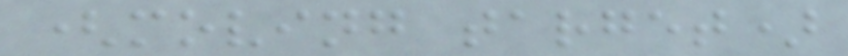(moving target)
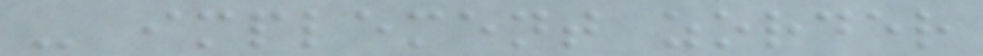- implement zorder
